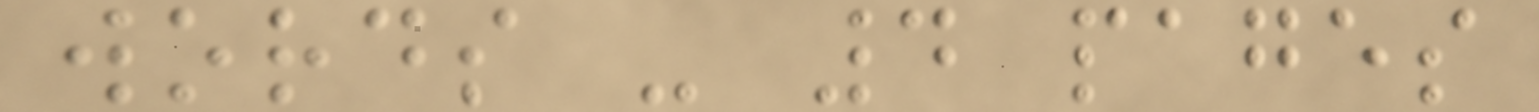words - 4 pages
